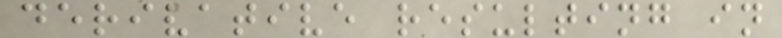derivative resulting in
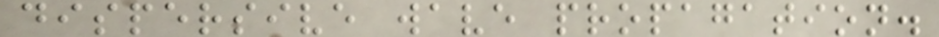dispersive wave propagation.
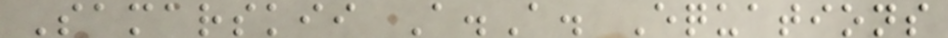Samarskii A.A. Equations
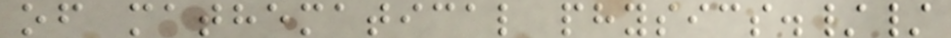of mathematical physics.//
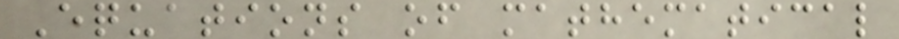Equations of mathematical
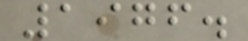1976.
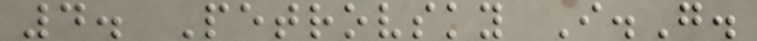4. Petrovsky I.G.
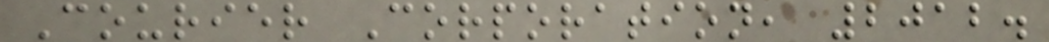Courier Corporation, 2012.
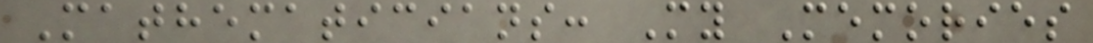Mathematicians: My Memories
